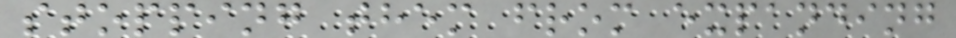stopping them from expanding
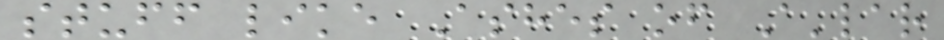stuff like Ashes of A'lar
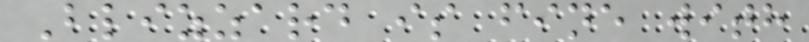Blizzard is fine with
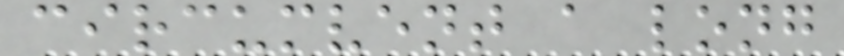circumvent a long
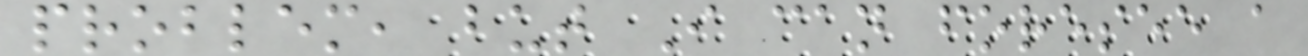problem, but I can foresee a
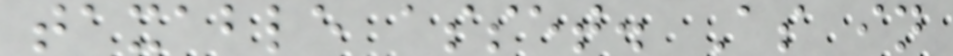taxable asset. As in
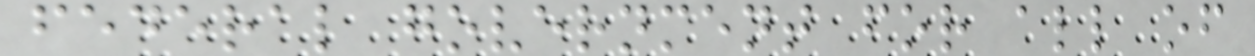federal government for all of
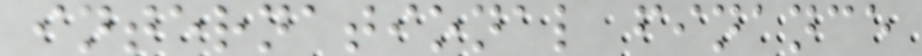international finance
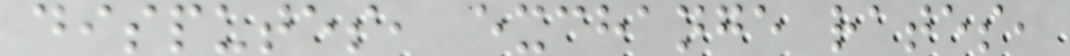disputes, exchange rates,
